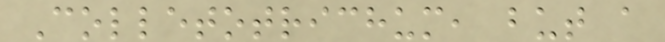Colletotrichum, but a
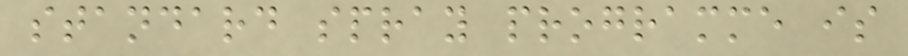standard spray programme is
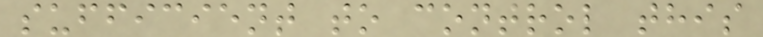sufficient to control this
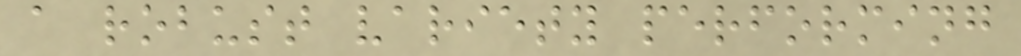a robust variety performing
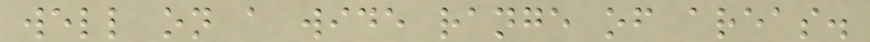well on a wide range of areas.
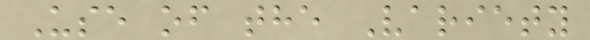Use of the Variety
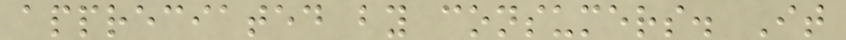appreciated by consumers. It
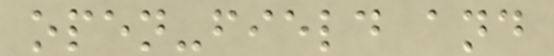open-field and
